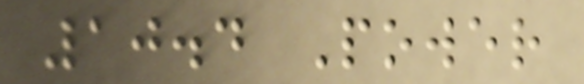10.4 Power
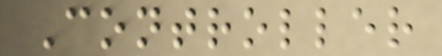Controller
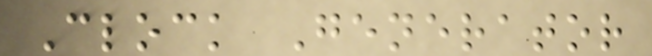Clock Generator
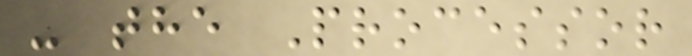- the Processor
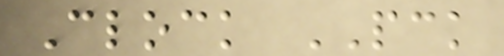Clock PCK
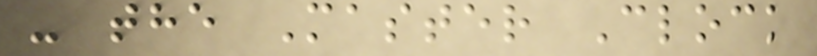- the Master Clock
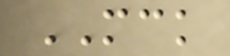MCK
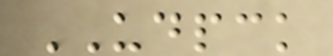UDPCK
